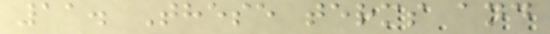11. These terms and
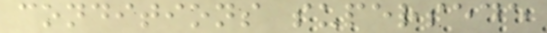conditions supersede
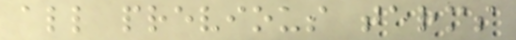all previous terms
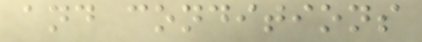and conditions
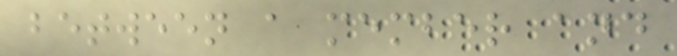between a member and
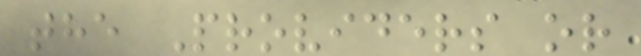the Providers or
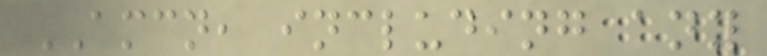AMCN, including any
